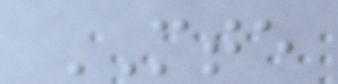MTE
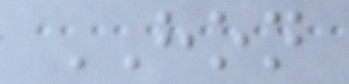HON
